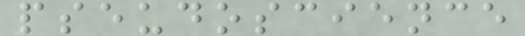pseudoscience
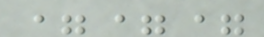===
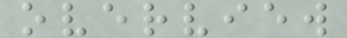overview
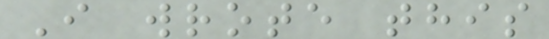I wrote this
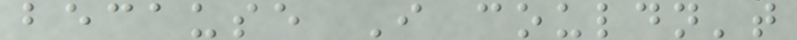because I couldn't
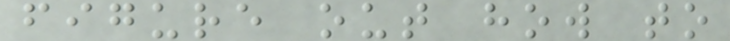figure out how to
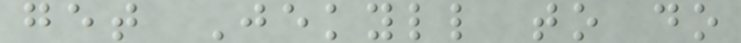get Jekyll to do
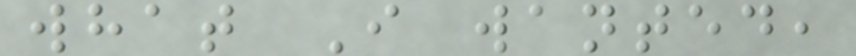what I wanted,
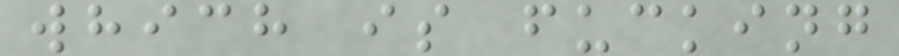which is fucking
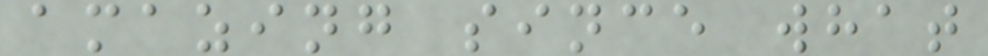amazing since what
